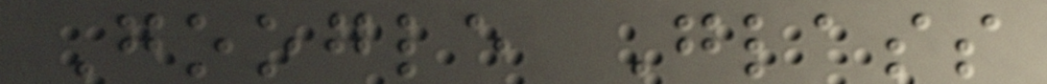Google Glass
